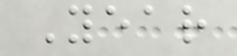Year
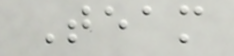Team
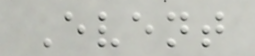Event
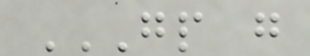GP G
